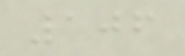106
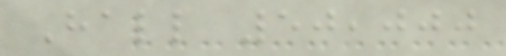Hall 50,000
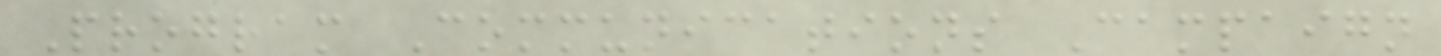Program Communications Campaign
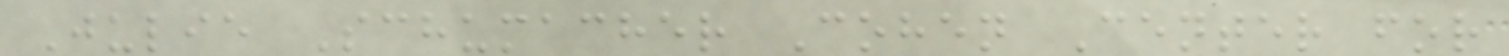Julie Schumacher Cohen Center for
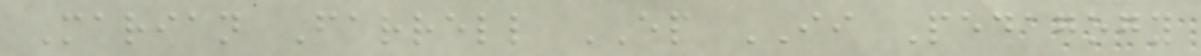Marian Farrell EP II Pedagogy
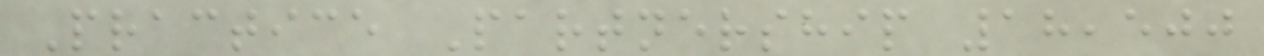Practice Partnership 18,500
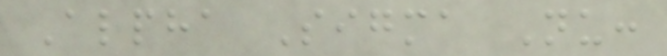Alpha Sigma Nu:
